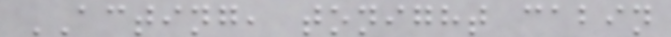ACTING, tonight cabin
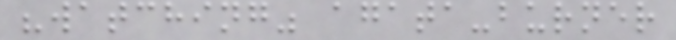"watching" agata-burner
